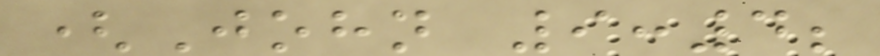(John 9:4;
